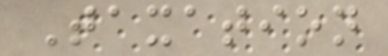Taxation
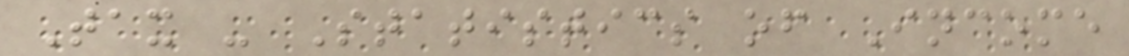Tax - Statistics of Income
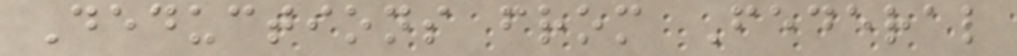Deductions from Federal
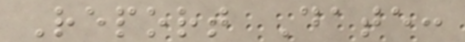Report Date:
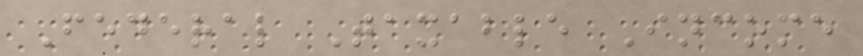Federal Taxable Income
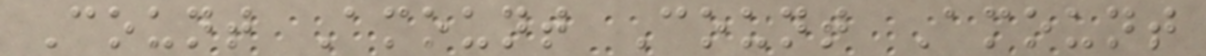Count Amount Count Amount
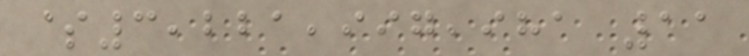$3,221,997,981 11
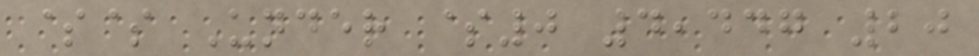$$ Under $0 4,447 20
